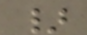}
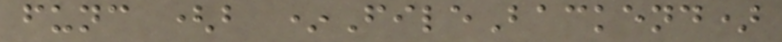func (b *FileBackend)
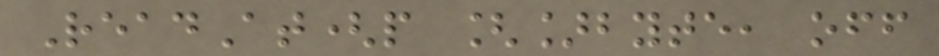ReadAt(p []byte, off
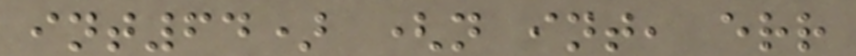int64) (n int, err
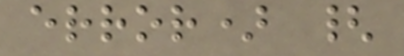error) {
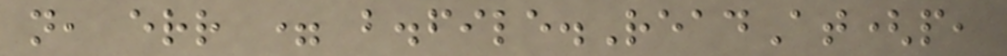n, err = b.file.ReadAt(p,
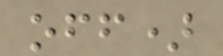off)
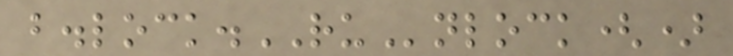b.lock.RUnlock()
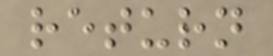return
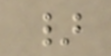}
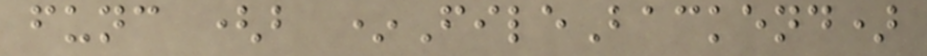func (b *FileBackend)
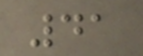41
